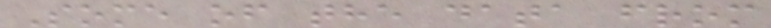Some of the data from
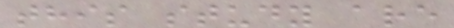this study are
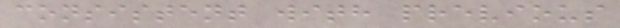consistent with previous
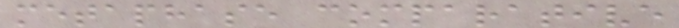metaphase comparative
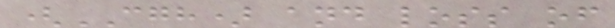(CGH) and loss of
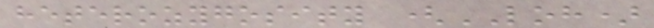heterozygosity (LOH)
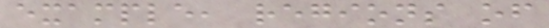example, regions of
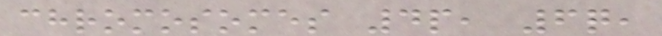chromosomes 4p, 6q,
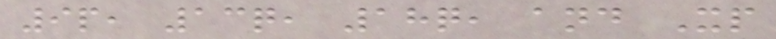9p, 13q, 18q, and Xp
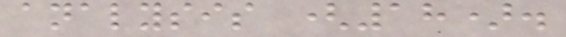analysis (18).
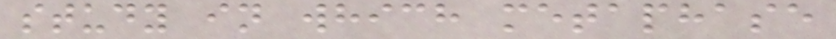study in which metaphase
